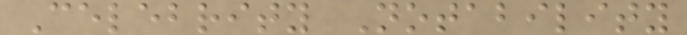Celebrity Notability
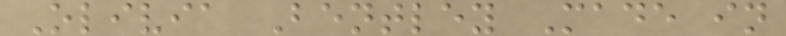Olivia Bentley Made in
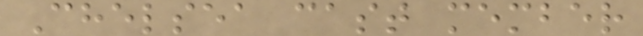Chelsea cast member
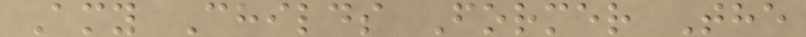Amy Childs Former The
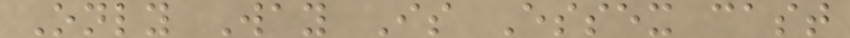Only Way Is Essex cast
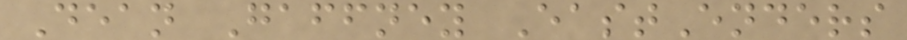Dean Gaffney EastEnders
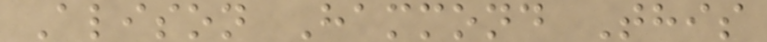Alison Hammond This
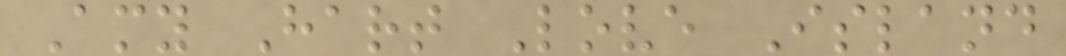Amy Hart Love Island
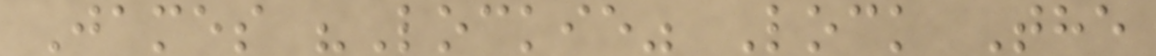James "Lockie" Lock The
